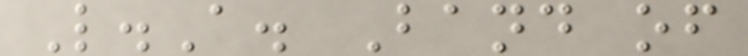L.A. Band of
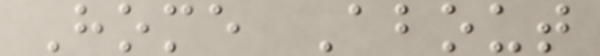Home About
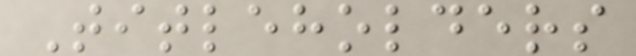Titleholders
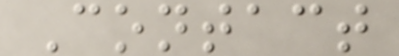Contact
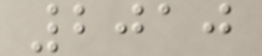2010
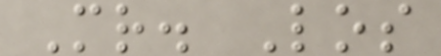Mr. Los
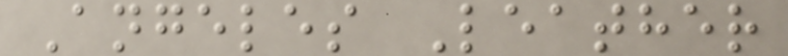Angeles Leather
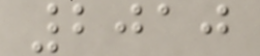2010
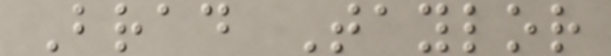Brad Taylor
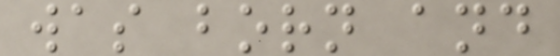was born and
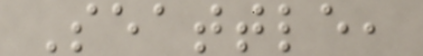Seattle,
